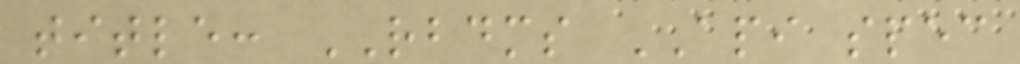title: RBDMS API spec
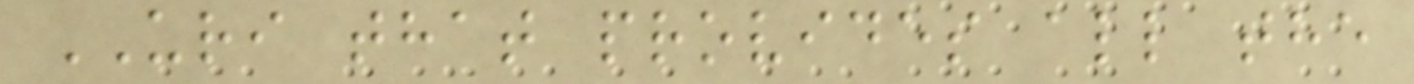URI that provides all the
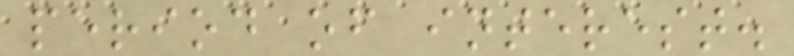period of interest.
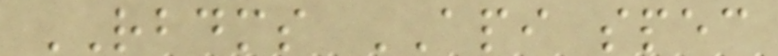RBDMS API spec
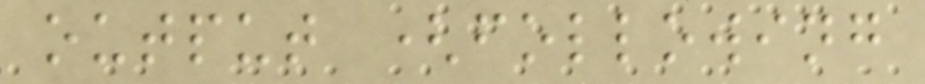output (following
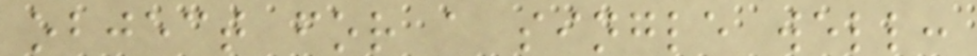object for a single well:
